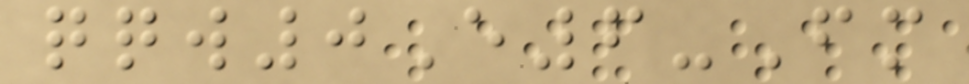qqw0E6-Fm
